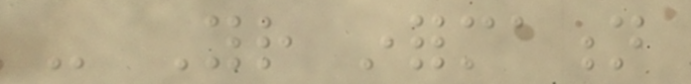- Your information
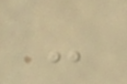-
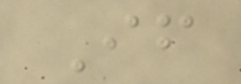If
